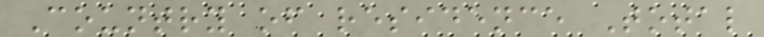Country of residence Total
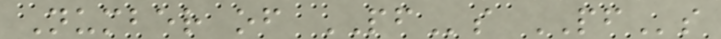Number of PFs PFs
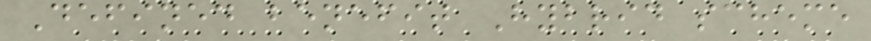Defined benefit Hybrid scheme
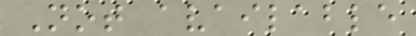Not available
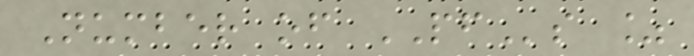Number of PFs %
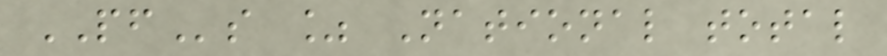PFs % National total
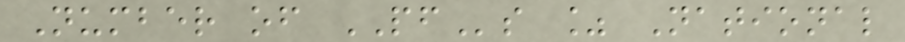Number of PFs % National
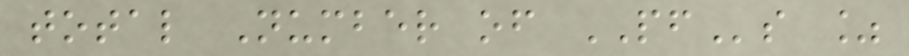total Number of PFs %
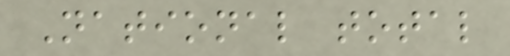National total
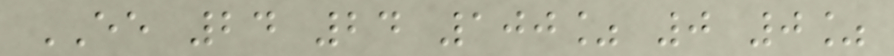EE 24 24 100% 0 0%
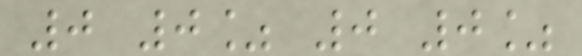0 0% 0 0%
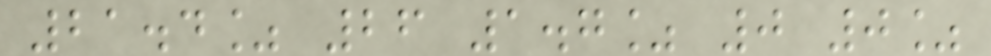21.4% 26 1.7% 0 0%
